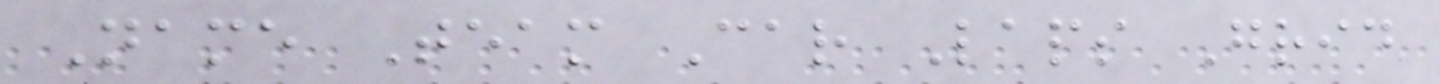Name Team Car Laps Grid
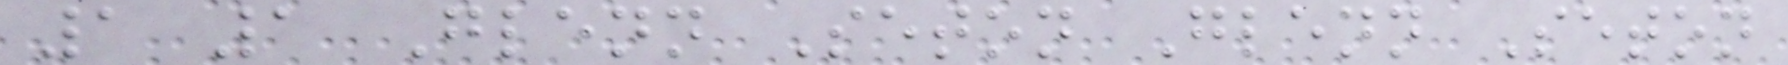1 1 Glenn Seton Glenn Seton
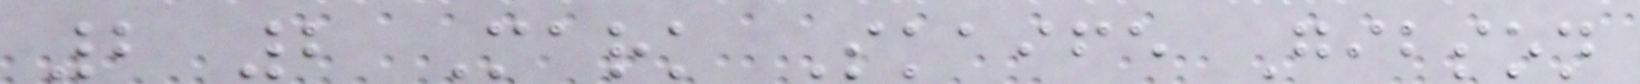2 2 Mark Skaife Gibson
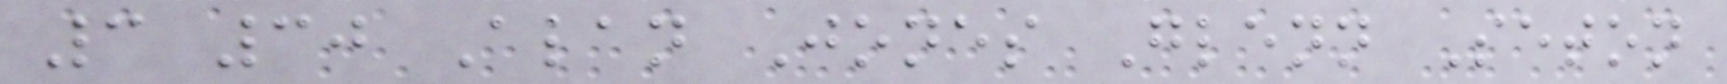3 30 Alan Jones Glenn Seton
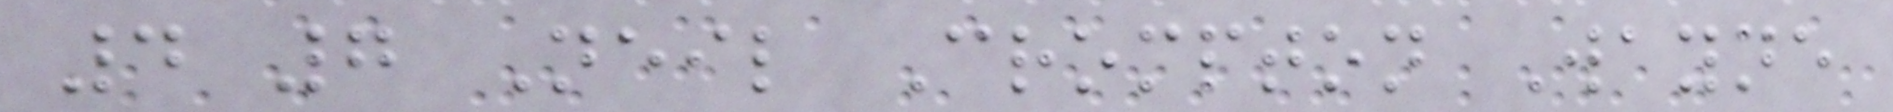4 7 Neil Crompton Wayne
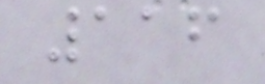116
